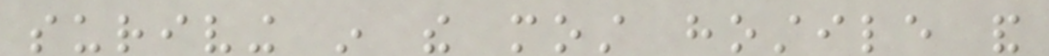suriving in the most hostile and
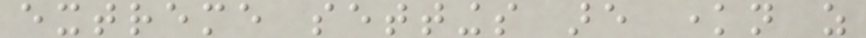extreme settings are known as
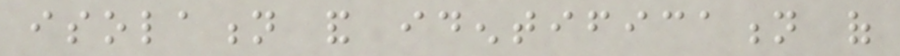isolation and identification of
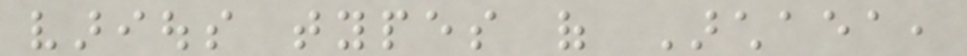various types of Archaea,
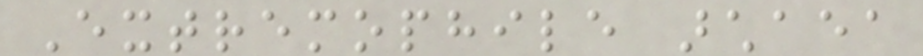Extremophile archaea
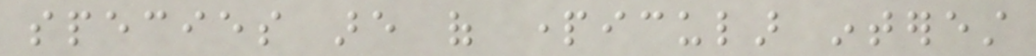species are of particular interest
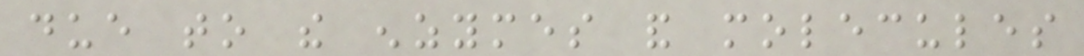due to the enzymes and molecules
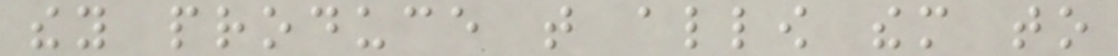they produce that allow them to
